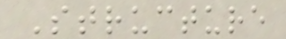Structure
